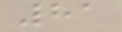81
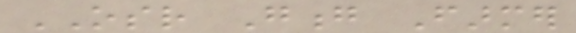OSR Gong Farmer
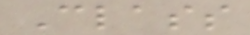Class
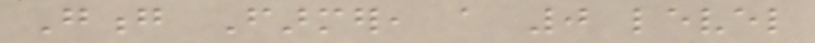Gong Farmer, a 0 level
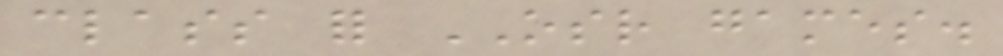class for OSR games.
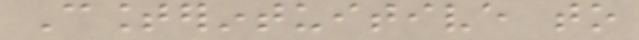Counterintuitive to
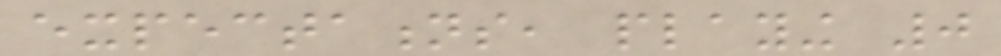expectations, playing 0
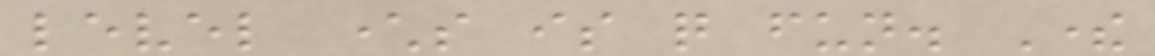level characters is quite fun. There
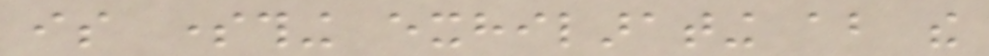is something exhilarating about the
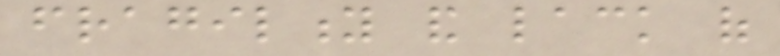fragility and lack of
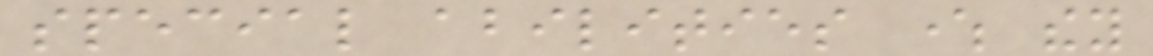special abilities where they
